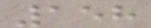158
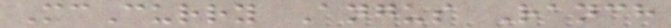McCurry Angus Ranch
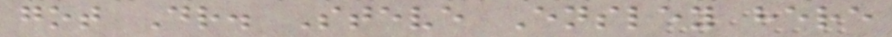got Dr. Steve Ensley here
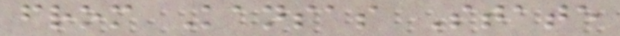from Kansas State
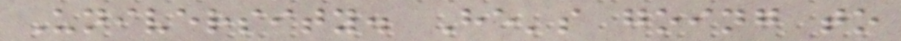University. He's going to
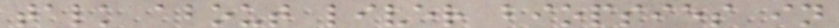talk about liver biopsies in
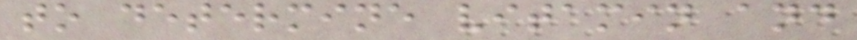to determine vitamin and
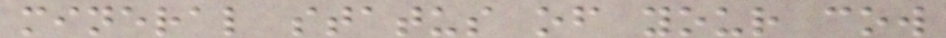mineral status of your cow
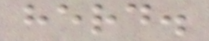herd.
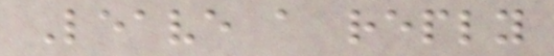Leave a reply
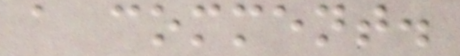a comment.
